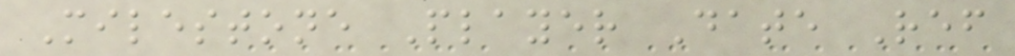Milestone Player Date Ref
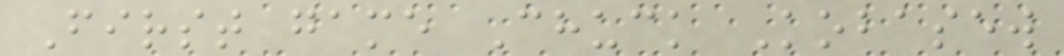First game Chuck Kobasew
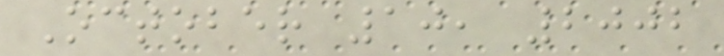October 10, 2002
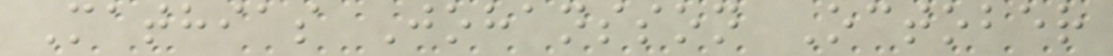Mathias Johansson October
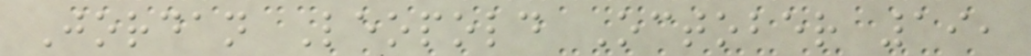Jordan Leopold October 19,
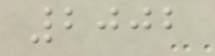2002
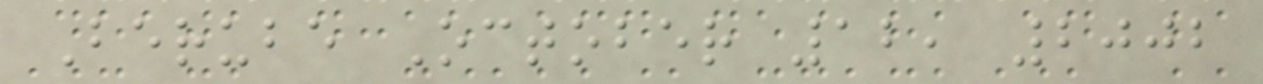Berube October 12, 2002
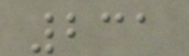231
